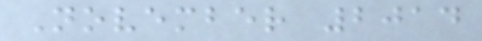November 2014
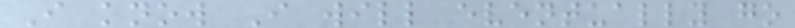I know I will eventually go
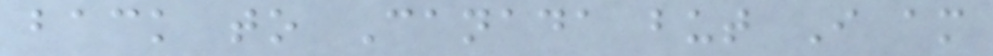back to Canada but I am
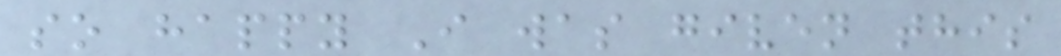so happy I was given this
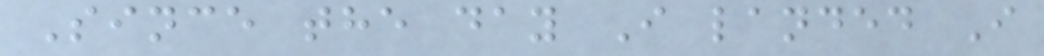Since the day I landed I
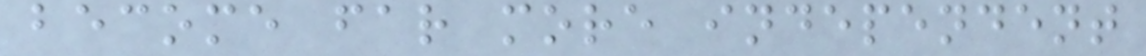become far more independent
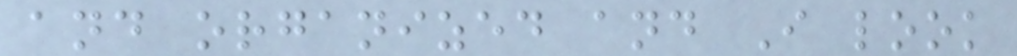and organized and I look
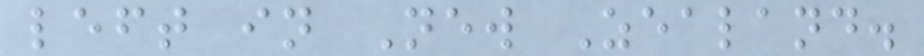left in New Zealand.
